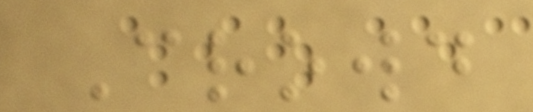Crowd
